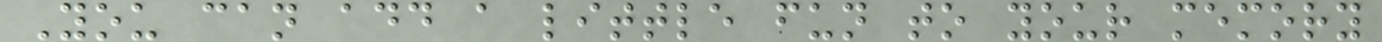You can add a little fun to your memory
